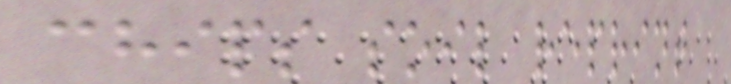chips soil reprint
